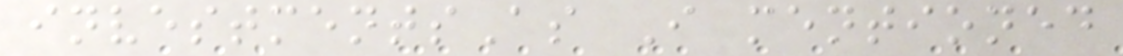investmentsAs I mentioned
